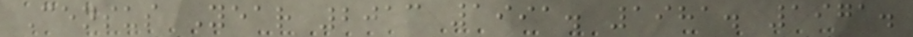Census Year 2013 1991. 1981. 1971.
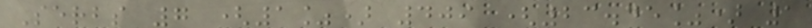Serbs 7 (1%) 409 (23.45%) 1
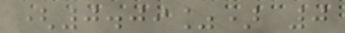(0.09%) 0
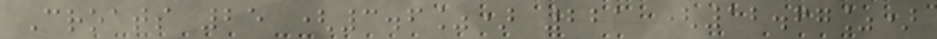Croats 25 (3.6%) 221 (12.67%)
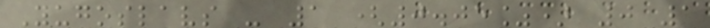Yugoslavs - 1 (0.05%) 0 1
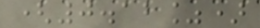(0.12%)
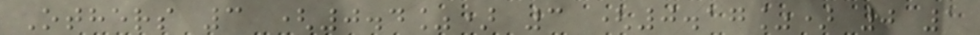Others 3 (0.4%) 3 (0.17%) 0 1
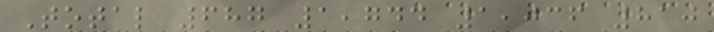Total 687 1,744 1,036 810
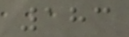183
